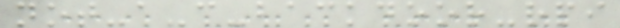not-a-c-backdoor-rpi
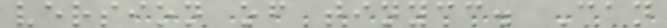version of tinycc. Can
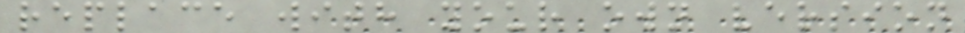replace with your own version
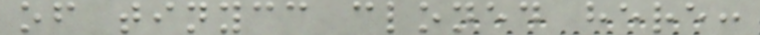of tinycc cloned here:
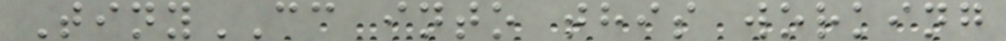TinyCC into this working
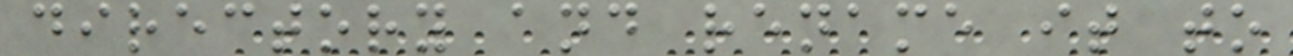directory and rename it to
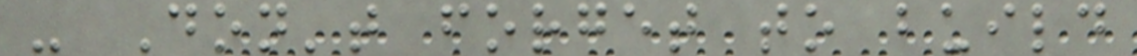- Don't forget to build
